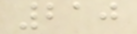210
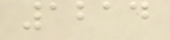1214
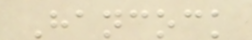Hancock
